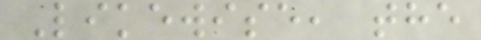Likewise, the
